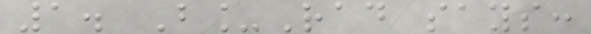1. B_Rad says:
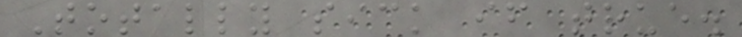Totally sick if true.
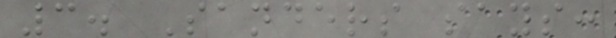3. Sanders says:
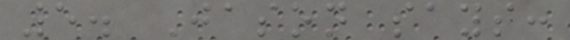5. Jason says:
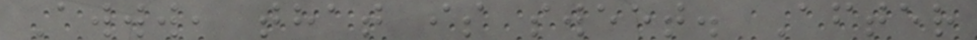Awww, that is sweet. After
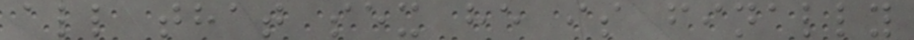all that sex he is finally
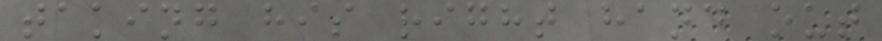taking his right hand out
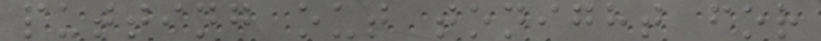putting out tonight for
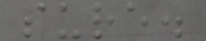sure.
